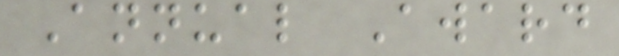Annual Award
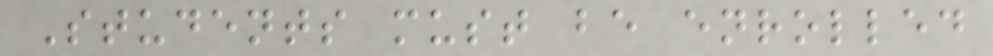Students must be enrolled
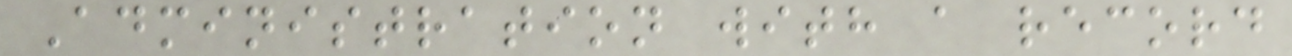Administration with a record
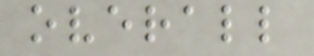overall
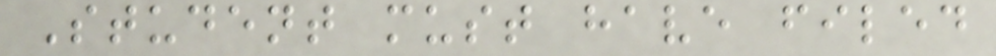Student must have filed
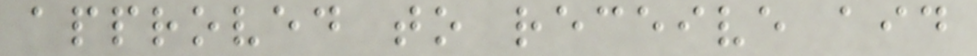approved to receive aid
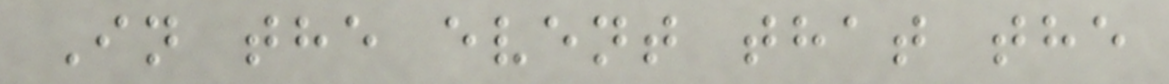In the event that the
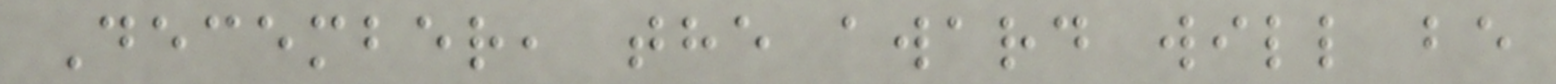December, the award will be
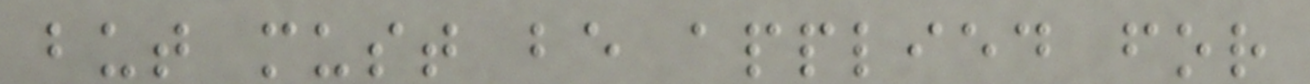but must be applied for
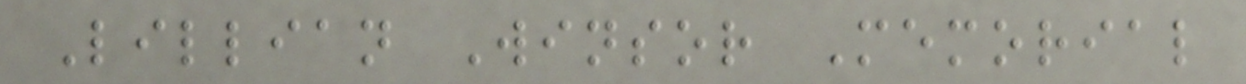Lillian Winsor Memorial
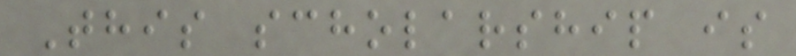This scholarship is
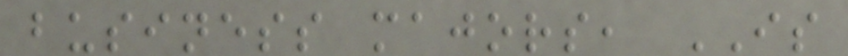business majors, IS
